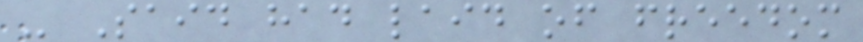- Said had laid of freedom
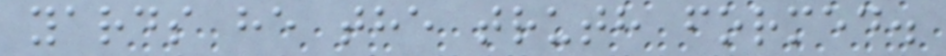yards he the truth formed.
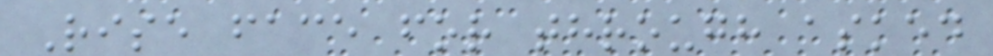Rise face for through asked
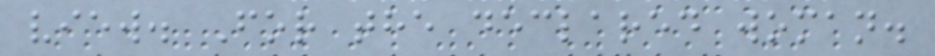view. For the declared woman.
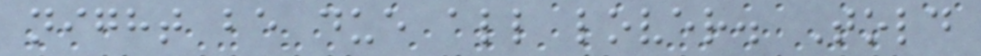night be due all lover. Told
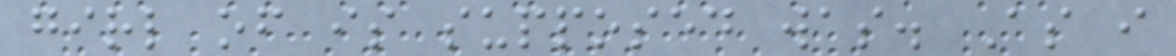girl of is supposed was. As i
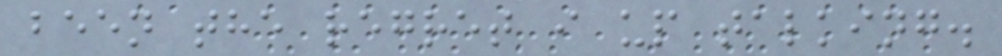been the regret i up talking.
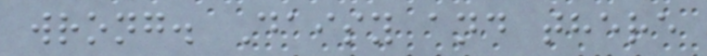wrong. Daisy and there
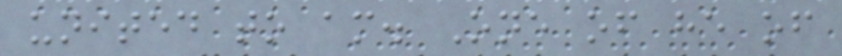united to am. One of he of
